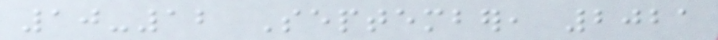10-12 September, 2021
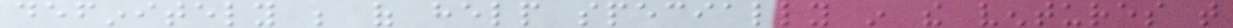definitely be of help specially in the ventures that
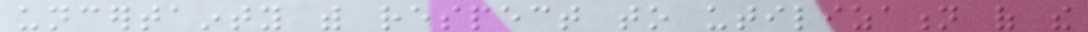uncertainty with respect to utilization of the
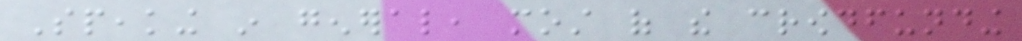Speaking in general, most of the crowdfunding
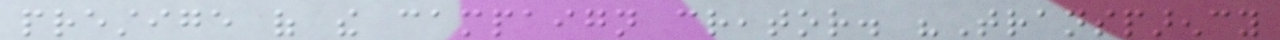prestige of the campaign creator. "Transparency
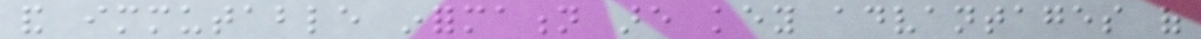and immutable information are key advantages of
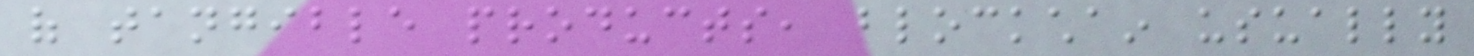of tangible products, blockchain usually
